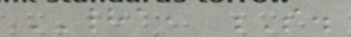HADA, S.
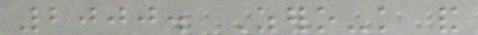2000. Zero-knowledge and
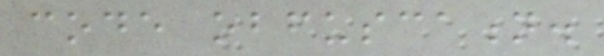code obfuscation.
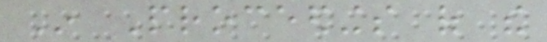In Proceedings of the
